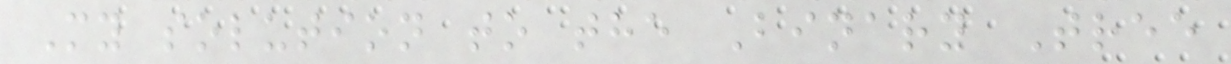My solution to the Binary Tree
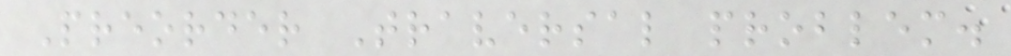Preorder Traversal problem.
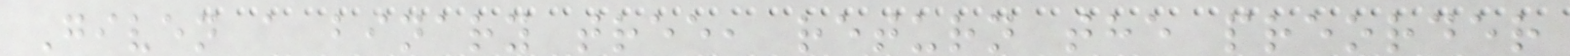Given a binary tree, return the preorder
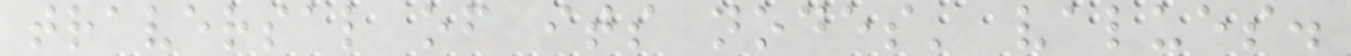traversal of its nodes' values.
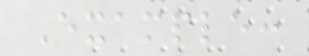Example:
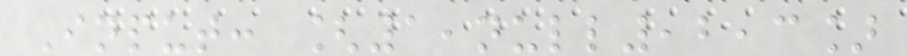Input: [1,null,2,3]
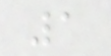1
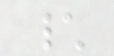\
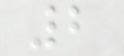2
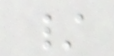/
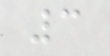3
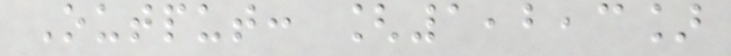Output: [1,2,3]
